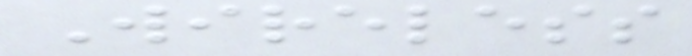Wireless
